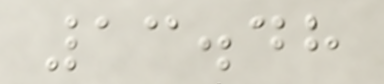13.48
